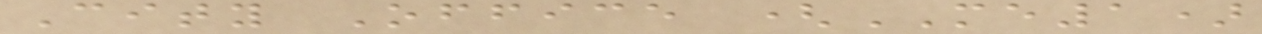City Office (ME1)
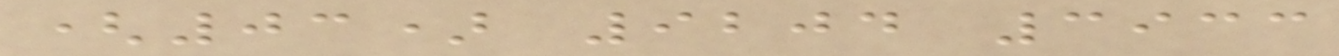(03) 9204 3933
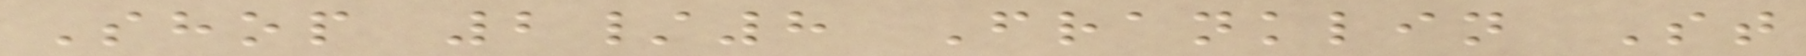Shop 2/8 Franklin St
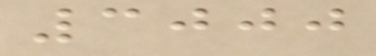3000
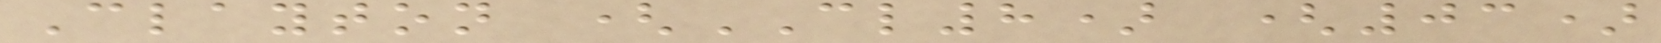Clayton (CL8) (03)
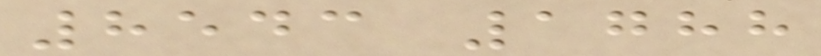8543 1788
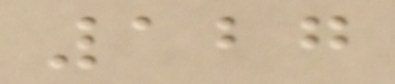127
